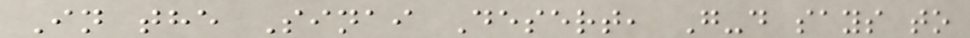In the Sinai Desert, G-d says to
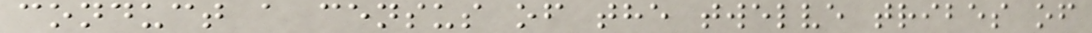conduct a census of the twelve tribes of
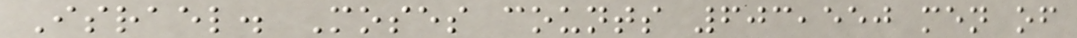Israel. Moses counts 603,550 men of
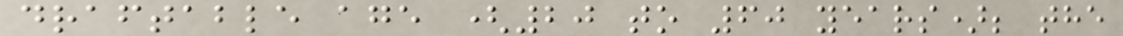draftable age (20 to 60 years); the
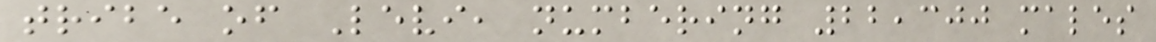tribe of Levi, numbering 22,300 males
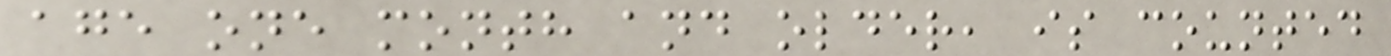age one month and older, is counted
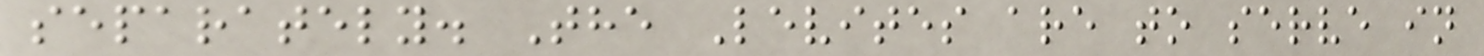separately. The Levites are to serve in
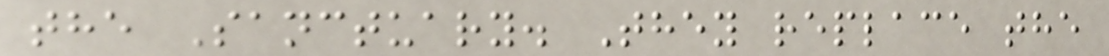the Sanctuary. They replace the
